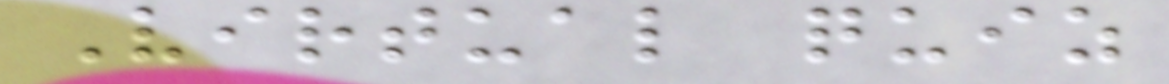Virtual quiz
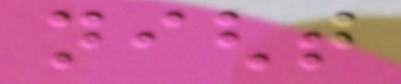night
